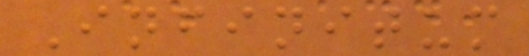Infinitum
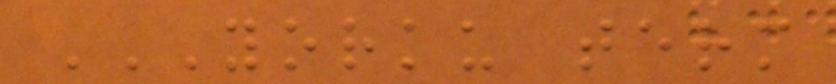YORKU TERM
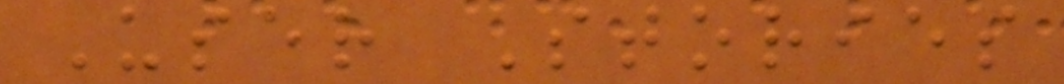User Stories
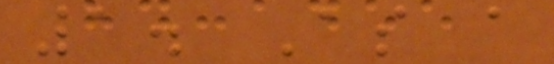1. As a
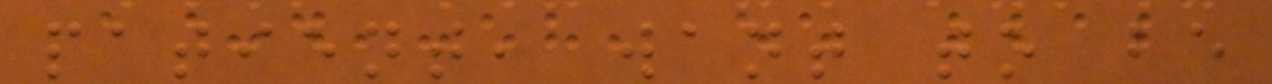patient, want to be
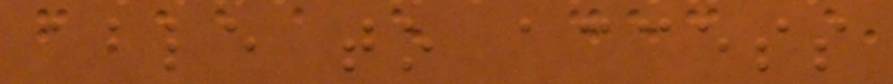able to access
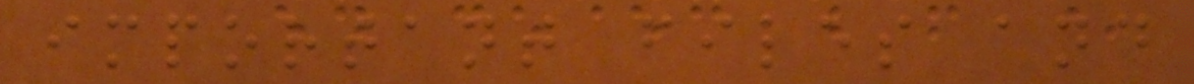important files and
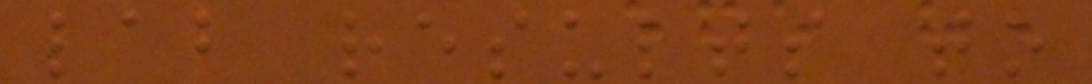lab results to
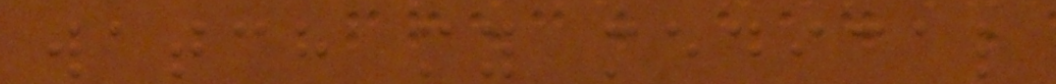watch my medical
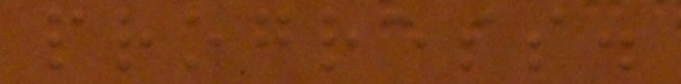progress.
